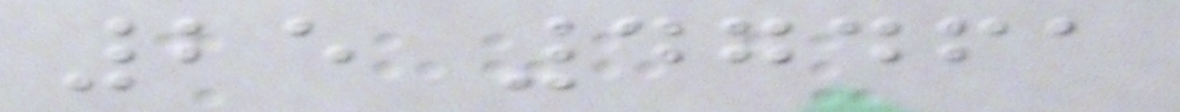25 47461
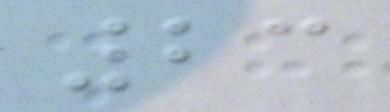23
